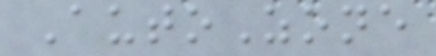AutoZone
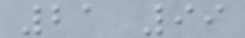21 99
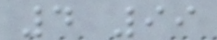4 99
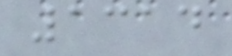1314
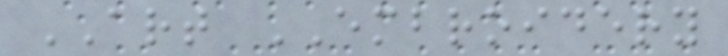ART EMBROIDERY
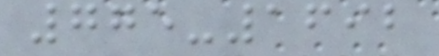775-1692
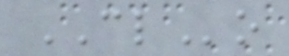CLo
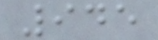945
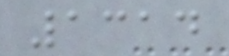1314
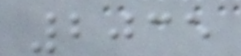2035
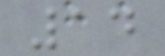14
